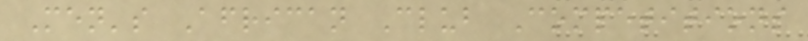Men's African Club Competitions
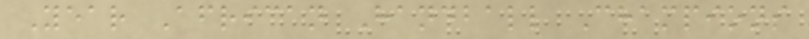Year African Handball Champions
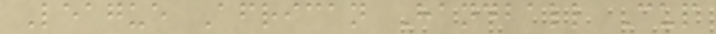League African Handball Cup
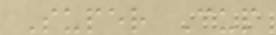Super Cup
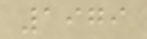1979
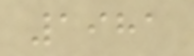1981
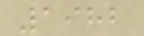1982
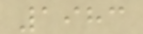1983
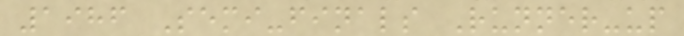1986 Semi-finals Runner-up
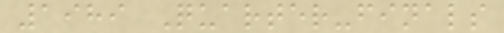1989 Quarter-finals
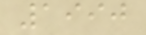1990
